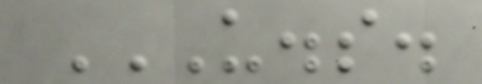U.S.
